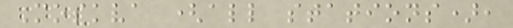Moskva (all stations),
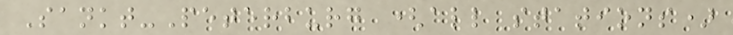Sankt-Peterburg (all stations)
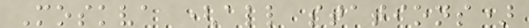Moskva (all stations)
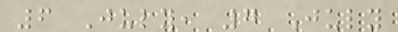6 July, 7 July
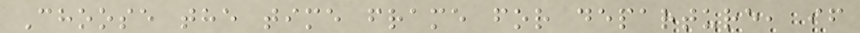Choose the time frame for departure, if
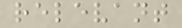relevant
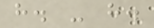h. - h.
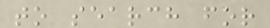to search for
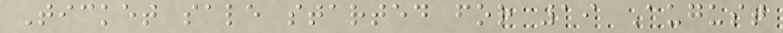Ticket sale started for 19 August
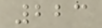223
